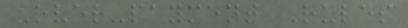Over-payment Rules
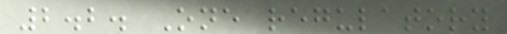2.2. One regulatory
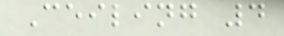Ceiling 4
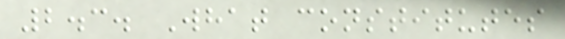2.3. What constitutes
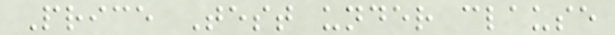Price Test under clause
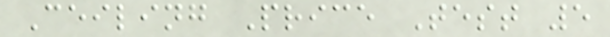Ceiling Price Test 5
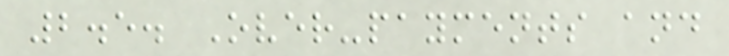2.5. Over-payments and
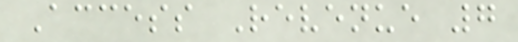Access Revenue 7
